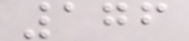176
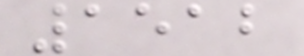1512
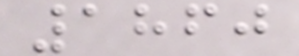1860
